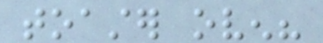toaster oven?
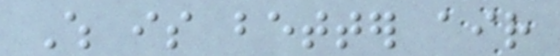Which is better air
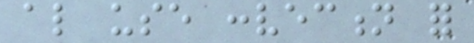also use convection for
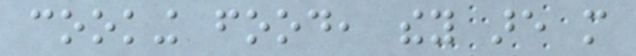cooking food, they are more
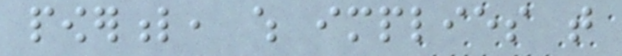powerful, which implies that
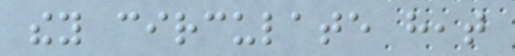they circulate heat
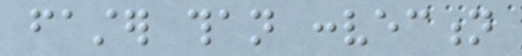faster than convection
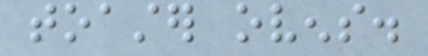toaster ovens.
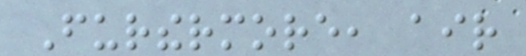Furthermore, air
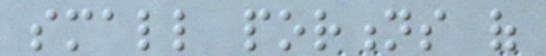small portions of
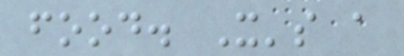food. It's a
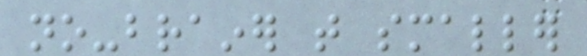no-brainer that smaller
